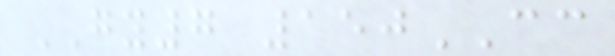GY7 150CC
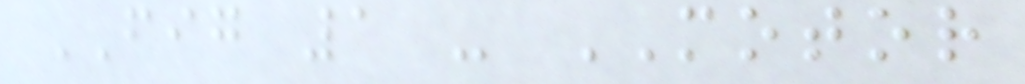FIG 1 - MOTOR
